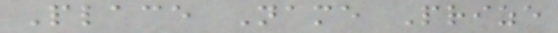Place Name Prize
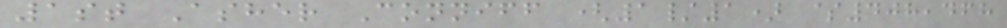1st Asher Conniff (1/1) $408,468
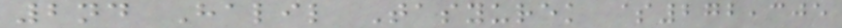2nd Halil Tasyurek $272,305
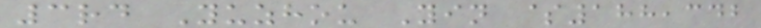3rd Yuzhou Yin $188,342
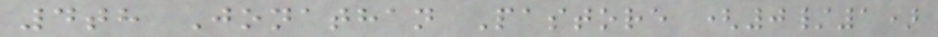4th Jonathan Pastore (0/1)
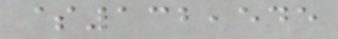$132,545
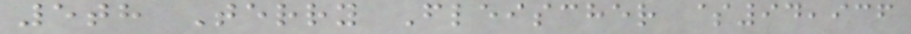5th Terry Fleischer $94,936
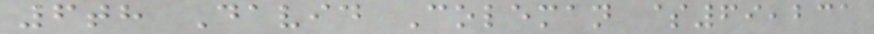6th David Coleman $69,231
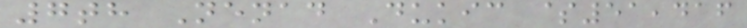7th Nenad Dukic $51,416
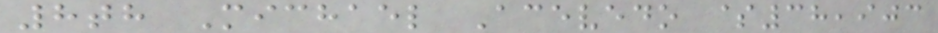8th Michael Acevedo $38,903
